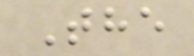The
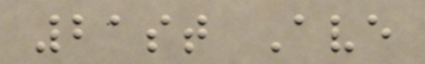21st Ave
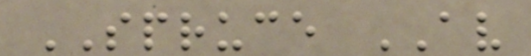SPRUCE AV
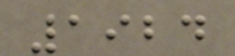1924
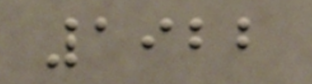1922
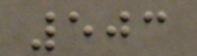503
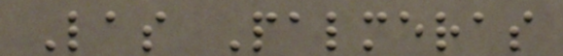Las Palmeras
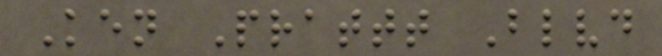Ken Prattt Blvd
